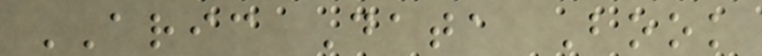ARIC Data Book
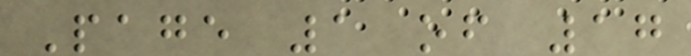Page 1 of 17
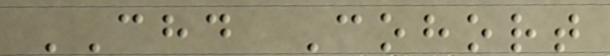CHD Cohort
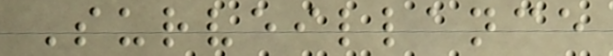Surveillance
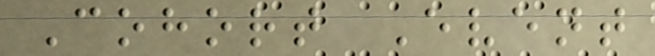Cohort Event
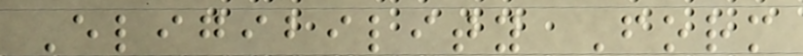Eligibility Form
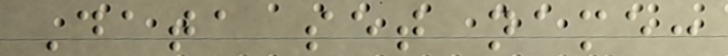Data set name:
